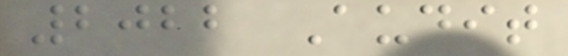2022 Audit
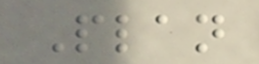Plan
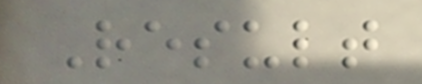Result
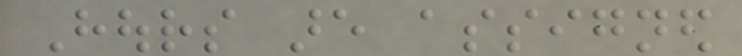Hours are assigned
